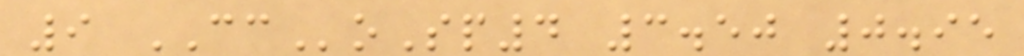9 CCoSp4 3.50 0.95
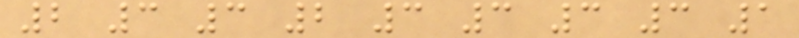2 3 3 2 3 3 3 3 1
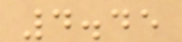4.45
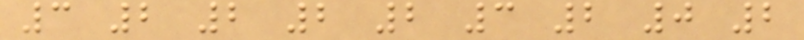3 2 2 2 2 3 2 0 2
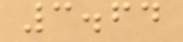3.64
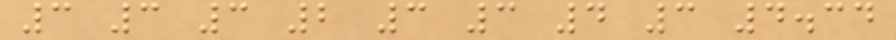3 3 3 2 3 3 4 3 4.34
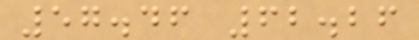57.46 62.26
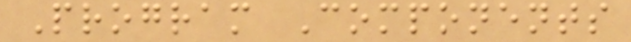Program Components
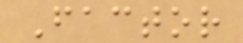Factor
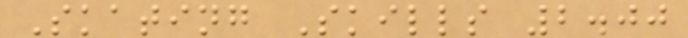Skating Skills 2.00
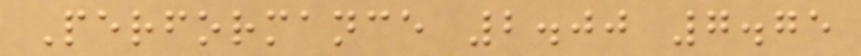Performance 2.00 7.75
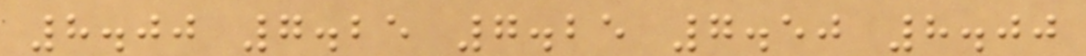8.00 7.25 7.25 7.50 8.00
